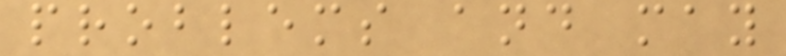problems and may
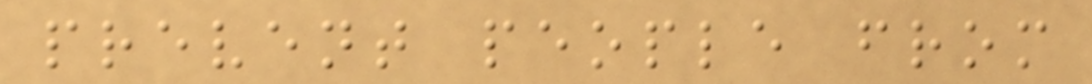prevent people from
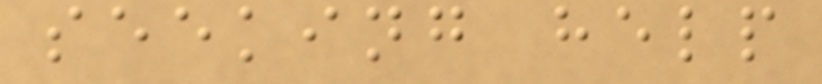seeking help
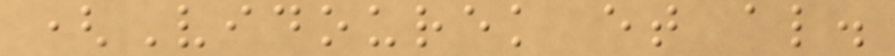(Vidourek et al.
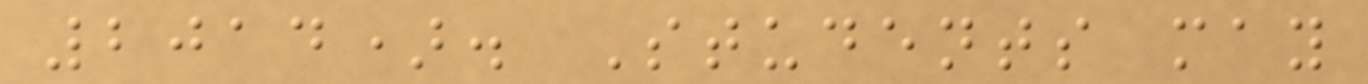2014). Students may
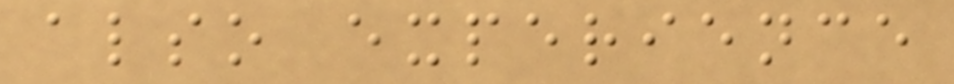also experience
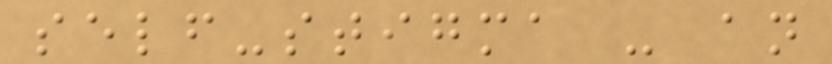self-stigma - an
